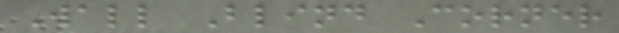Wall Blind Corner
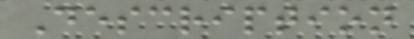Description
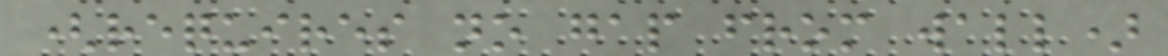(requires no gap from wall)
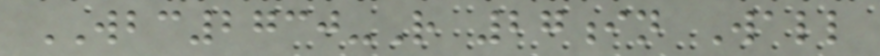WBC2730-R 27in Wall
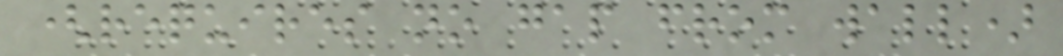(requires no gap from wall)
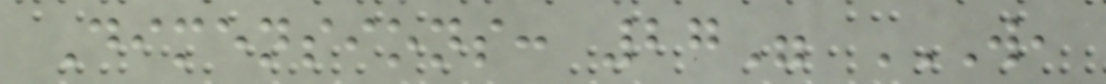Dimensions: 27" W,
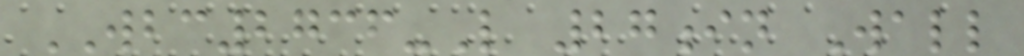WBC2736-L 27in Wall
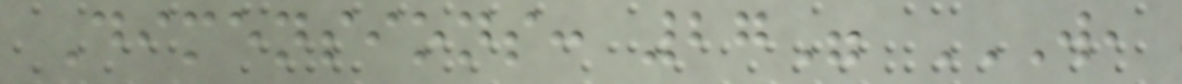Dimensions: 27" W,
